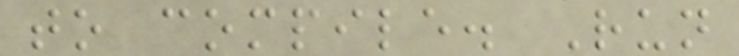to compile. Run
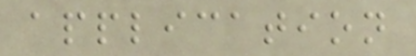application
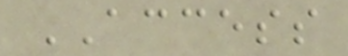ACCESS
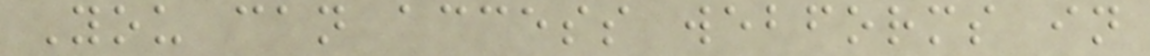You can access webforms in
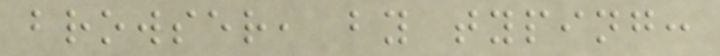browser, by typing:
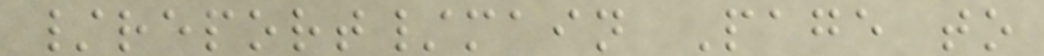/report/main Page to
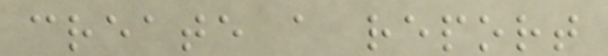create a report
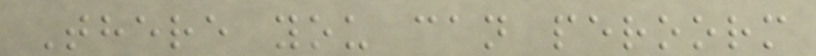There you can peroorm
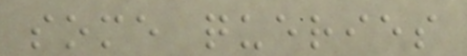some queries
